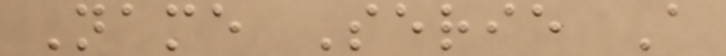Name Serie A
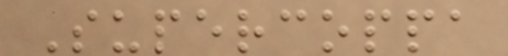Supercoppa
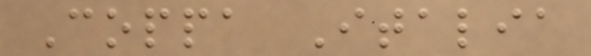Coppa Italia
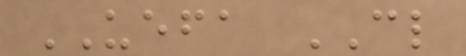UEFA CL
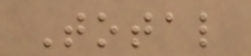Total
